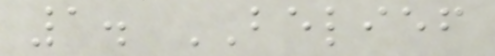1. BELIEF
